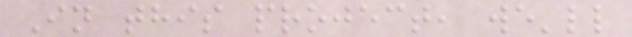In this project, we'll
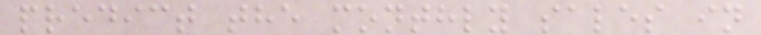predict the monthly sales in
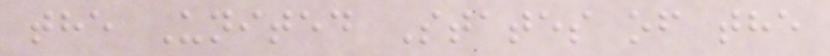the United States of the
